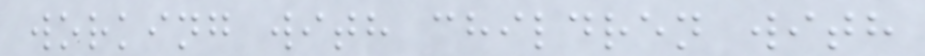working with children with
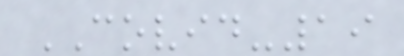COVID-19
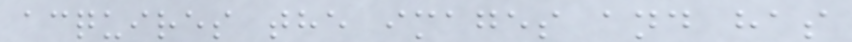acquires the images and has
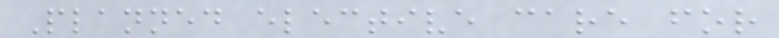Planned elective care for
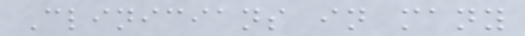Clinicians in many
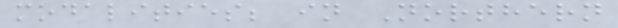modalities; in Northern
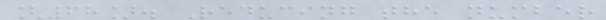[68]. Reducing the number
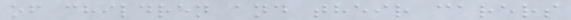of children and their carers
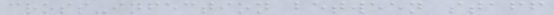cross-infection between staff
